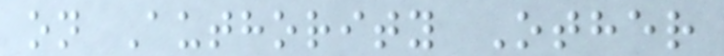on Authority Other
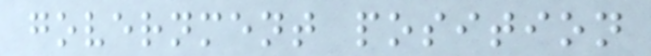government position
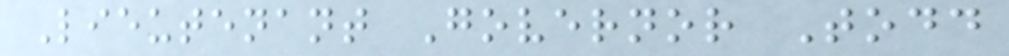Lieutenant Governor Todd
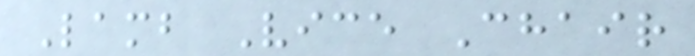Lamb Vice Chair
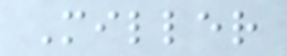Miller
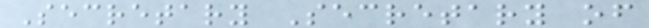Secretary Secretary of
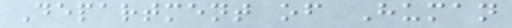Department of Human
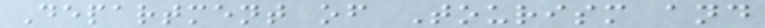Department of Tourism and
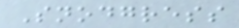Snodgress
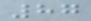87
